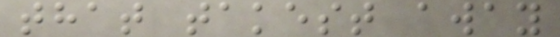that takest away
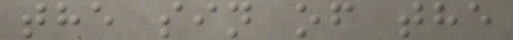the sin of the
